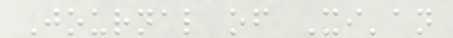Journal of Xi'an
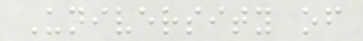University of
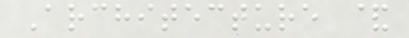Architecture &
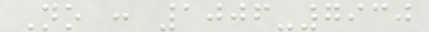No : 1006-7930
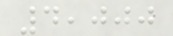4,000
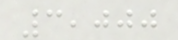3,000
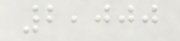2,000
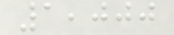1,000
